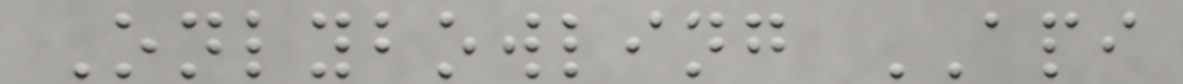Onlybowling API
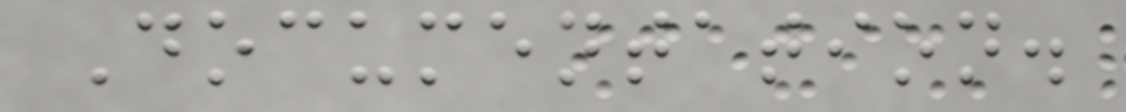Documentation.
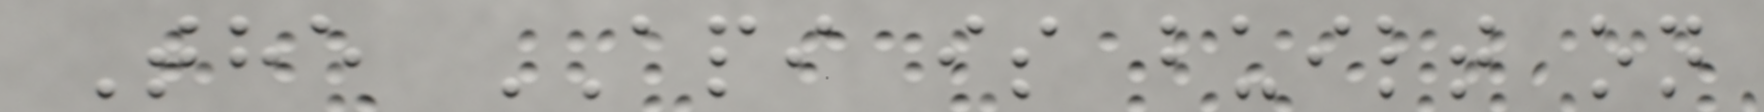The API is built on
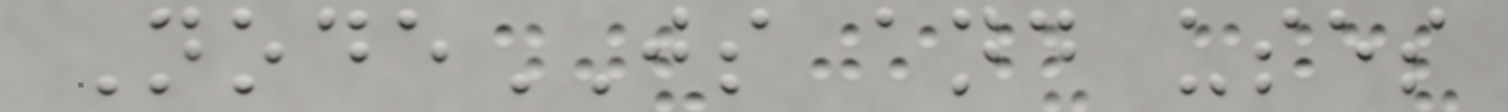NodeJS and uses
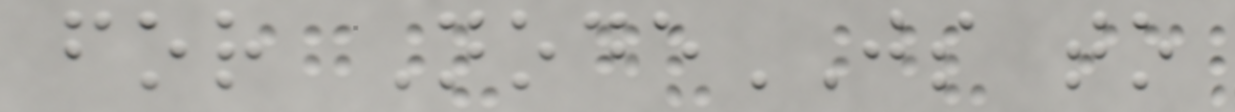for NodeJS to
